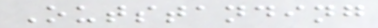Outstanding
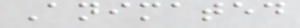Animated
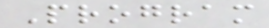Program
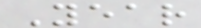Year
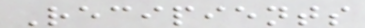Recipients
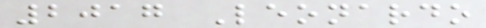2017 Leonardo
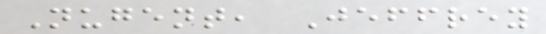Nugent, Jeffrey
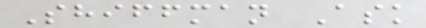Shiffman Ask
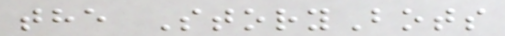the StoryBots
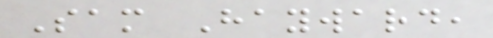Sam Hayward,
